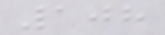108
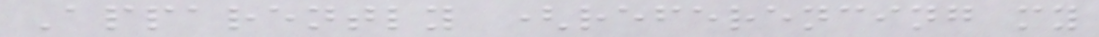Apparently (referencing my
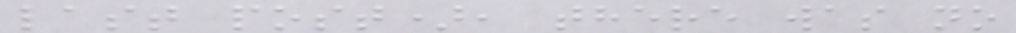last post), there was no
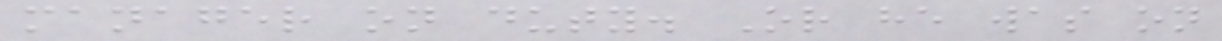manager on duty. Or he was on
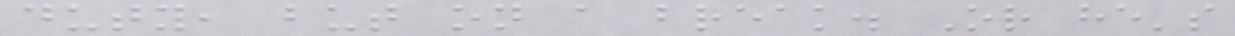duty, but on a break. Or he's
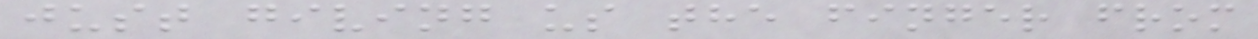just giving us the finger from
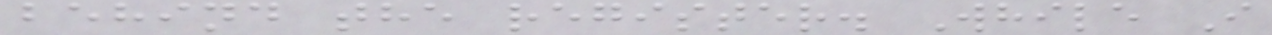behind the register. While I
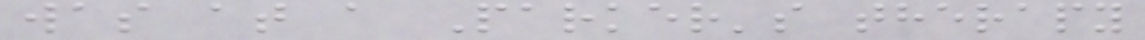was at a Parker's therapy
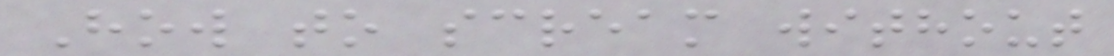How to scream without
